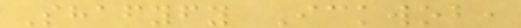Shafyfy Ickwob,
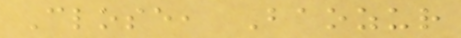Close, Baozur
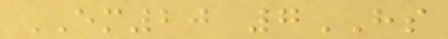EM20 7HS
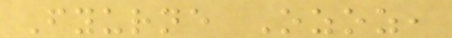Fyurne Ozoz,
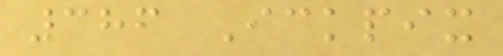386 Ickpix
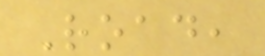Road,
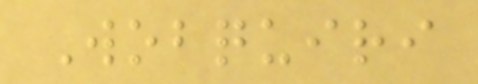Wobquiri
